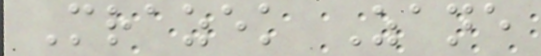Mrazek Zane
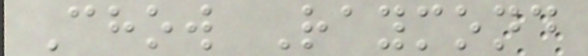Chow Raymond
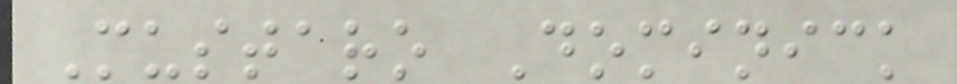Mustaro Dominick
